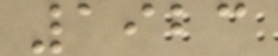1923
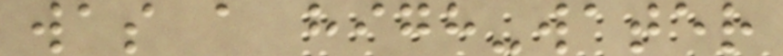was a high-water
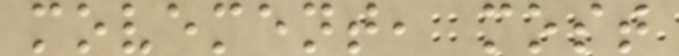movement, most
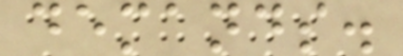demands.
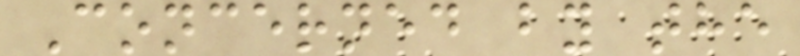Concerned by the
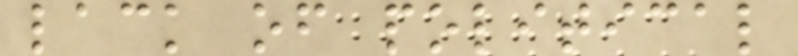lack of political
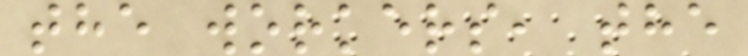the workers, the
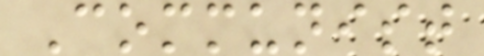Communist
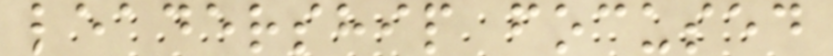leadership focused
